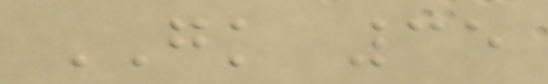GK 35
